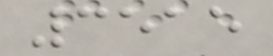3515
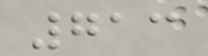713
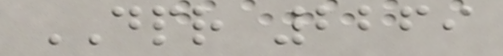DPR 2269
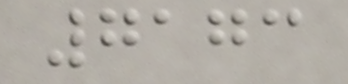7173
